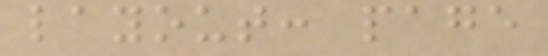layout: page
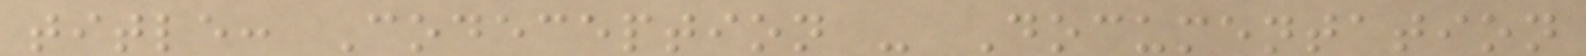title: Codeception - Documentation
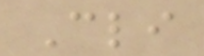Cli
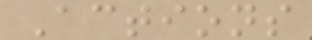Actions
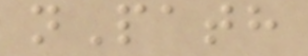nPath
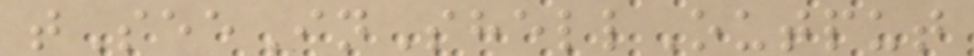tSeeInShellOutput
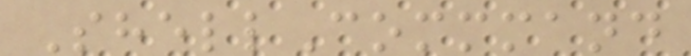ShellCommmand
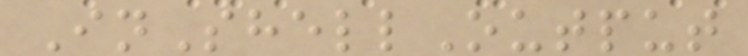InShellOutput
